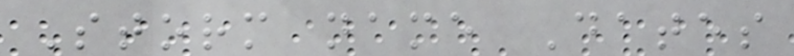Storm name Dates
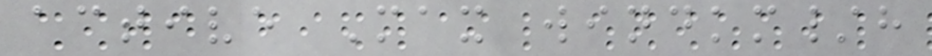active Max windkm/h
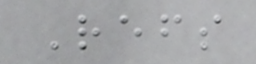Refs
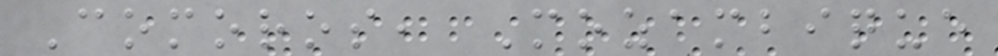Comoros, Mozambique
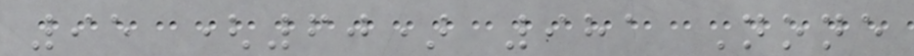95 (60) 981 None
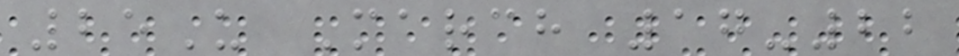25U March 17-22
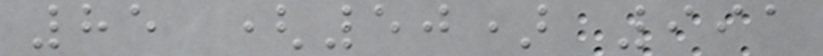85 (50) 991
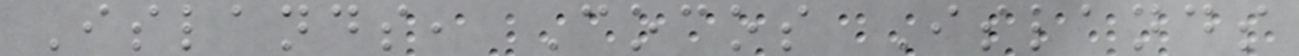Islands, Cocos Islands
